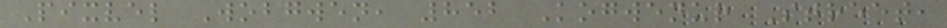Pixvel Wobgwen, 852 Kogwenur Street,
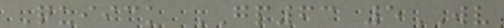Quiick GP63 5WV
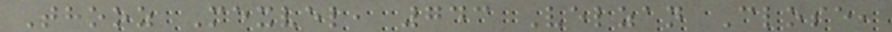Thooz Mexvel, 743 Velzan Close,
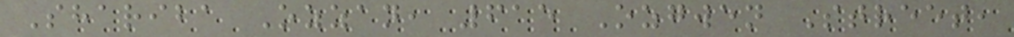Shariba Ozzan, 615 Ozgwen Street,
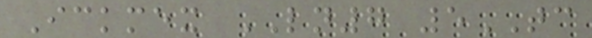Ickmex LN7 5TC
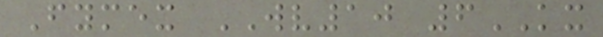Fymex WV10 6KX
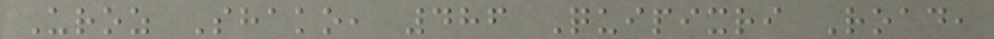Uroz Shako, 486 Quipixri Road,
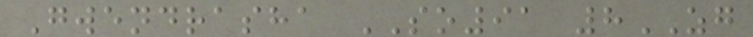Gwendrasha SO91 8ZG
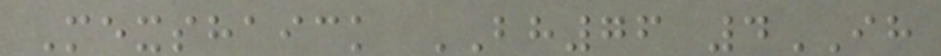Mexshaick BH76 4IH
